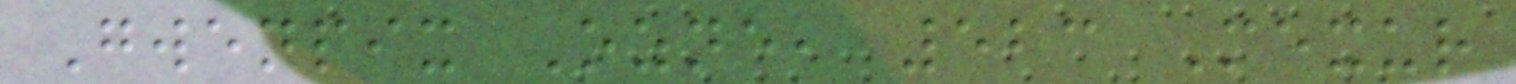Gwenpix Ozne, 523 Mexur
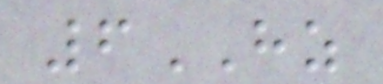6HZ
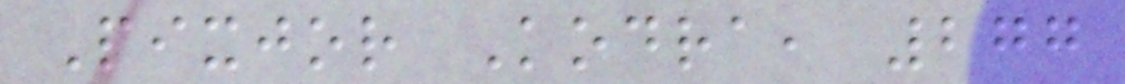Pixjor Kodra, 277
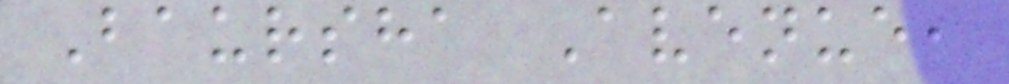Baursha Avenue,
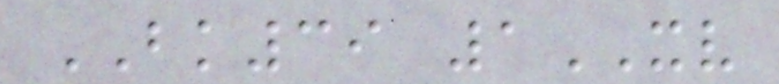BK39 1XV
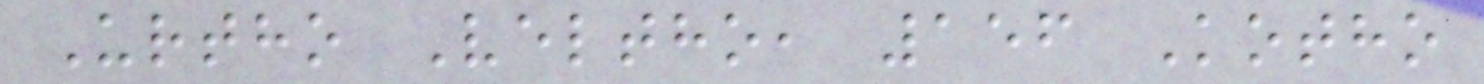Urtho Veltho, 156 Kotho
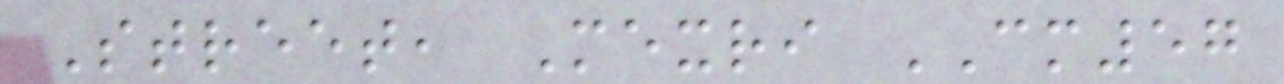Street, Mexri CM57
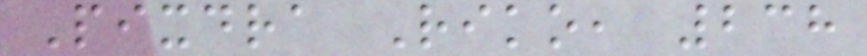Pixdra Riko, 238
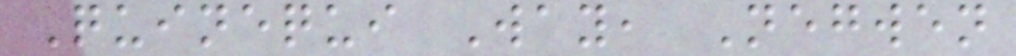Quinequi Way, Negwen
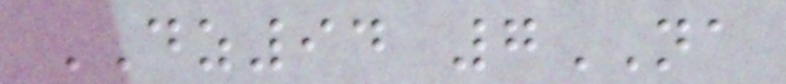DZ94 7NA
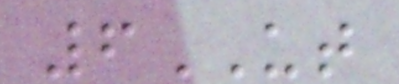6UT
